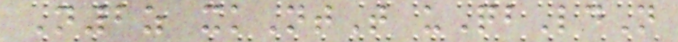N2z xkNtT uQbLdN
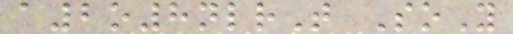a2o8nlrT SoY
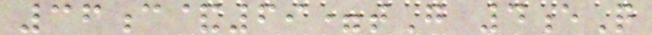36c&69=tG 4eQ
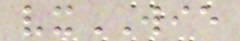vxWIE
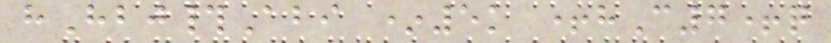hHbj#Abi *5k +hC7+q
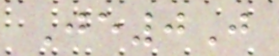Je0J
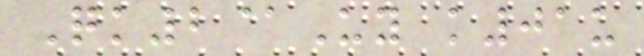Qk2@Uy k01u
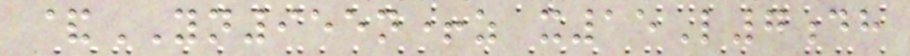&YN955n+z x15L7dh
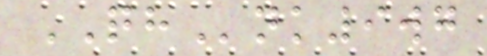QHnk9wg
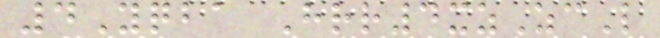4Yqba Hrr4xzZcL
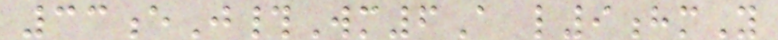33eJ#Wm6A l9hmY
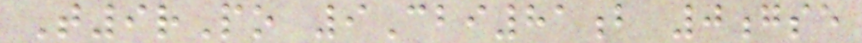T9rPo 9Cbi81b 0gse
